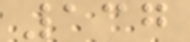137
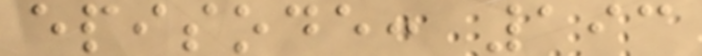episode: 193
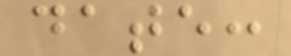date:
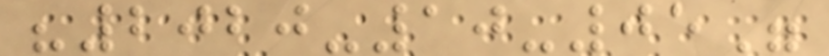"2020-10-05"
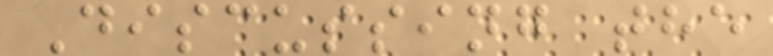Discussing the
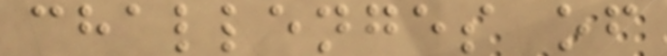challenges of
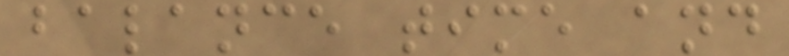balance time and
